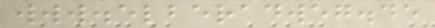www.elberadweg.de
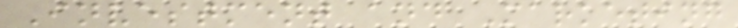Investment and Marketing
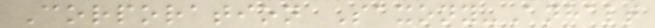Corporation Saxony-Anhalt
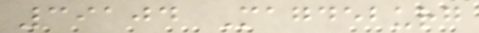39104 Magdeburg
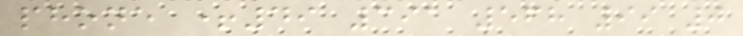phone +49 391 568 99 0
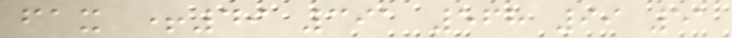fax +49 391 568 99 51
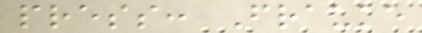press: Frauke
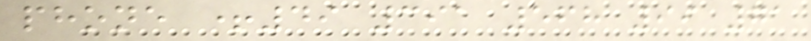phone +49 391 568 99 71
